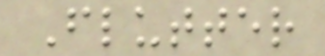Flutter
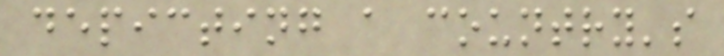depicting a country's
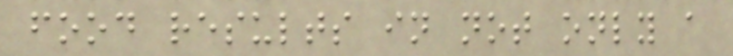food results in not only a
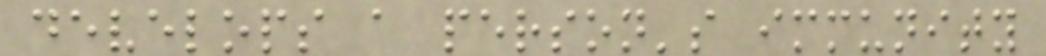develops a person's immunity
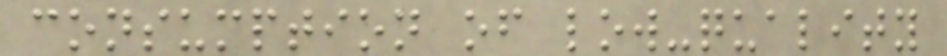consumption of low-quality
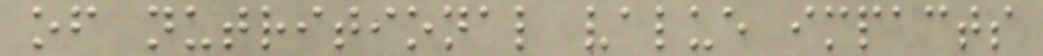of nutritional value impacts
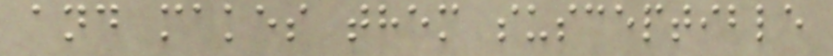and makes them susceptible
